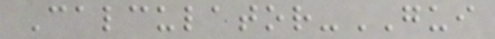Calculator-GUI
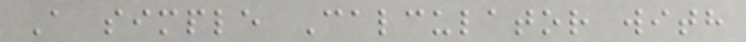A simple Calculator with
